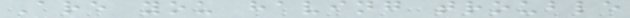Are you having trouble
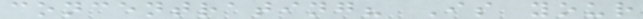concentrating? Is your
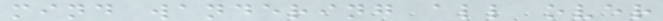mind wandering all over
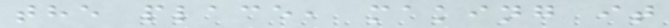the place, making it
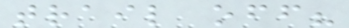trail off?
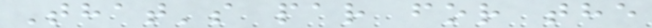That's par for the
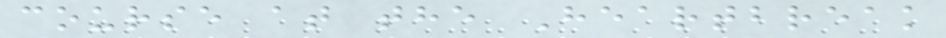course at the Heartbreak
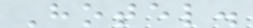Hotel.
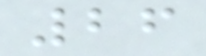26
